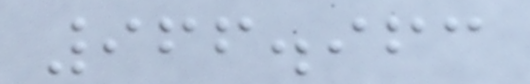966.963
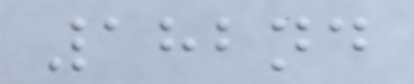182nd
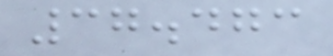37.473
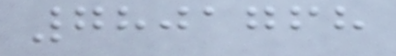7801768
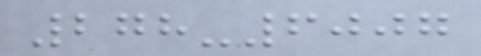278-6007
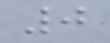0
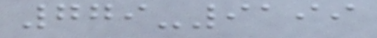779-9199
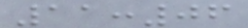11:06
